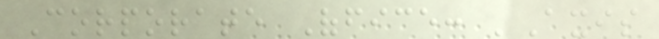Corporate Office: 'Axis
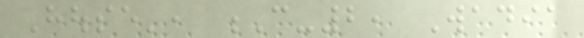House', C-2, Wadia
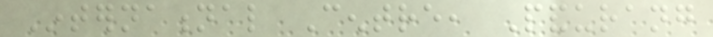International Centre, Pandurang
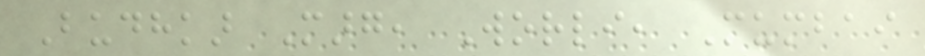Budhkar Marg, Worli, Mumbai
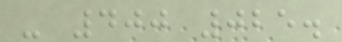- 400 025.
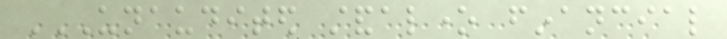UNAUDITED STANDALONE FINANCIAL
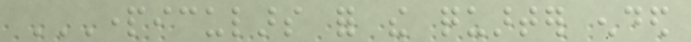PARTICULARS FOR THE QUARTER ENDED
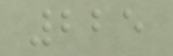225
